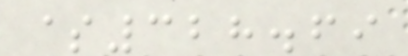$328.69
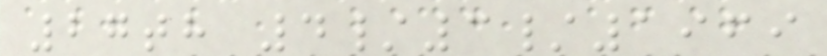27th 4/3/1969
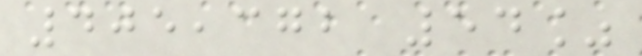405,372 54%
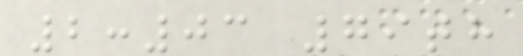2:03 79th
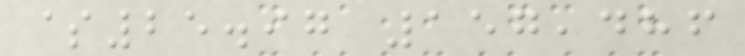$25.97 157,486
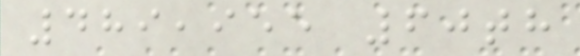489,955 60th
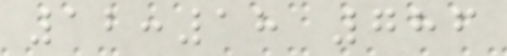12:18 786
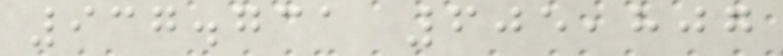937.731 605,807
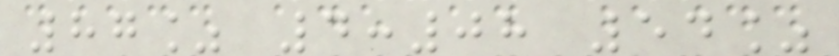87% 4:08 54%
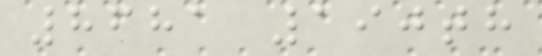8681 190th
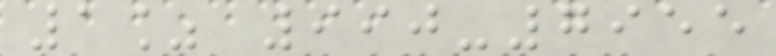1% 990-7955
